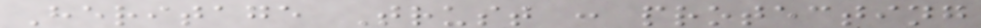Heritage Trust : protecting
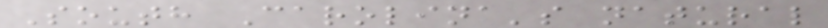South Carolina's natural
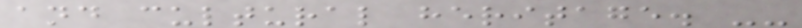and cultural heritage. --
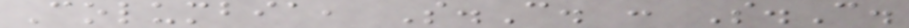Columbia, S.C. : S.C.
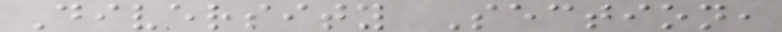Diversity Section,
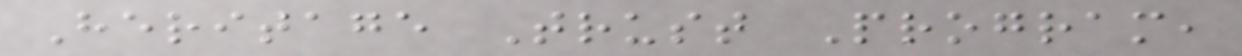Heritage Trust Program,
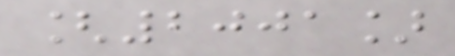[2001]
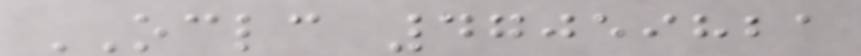OCLC 47059821
